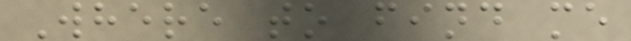Where to find me
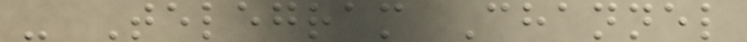- Telegram Channel
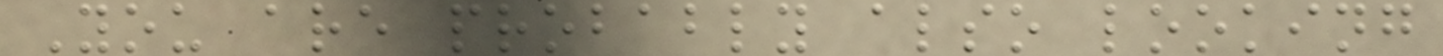You are probably also looking
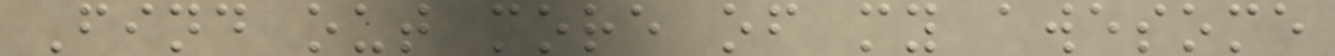Find out more of my awesome
